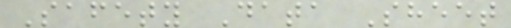Safety Data Sheet
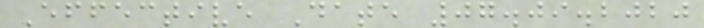Effective Date 07.09.2020
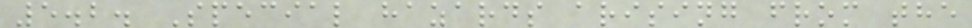5.2. Special hazards arising from the
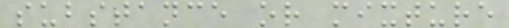substance or mixture
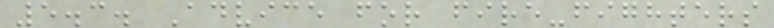5.3. Advice for fire-fighters
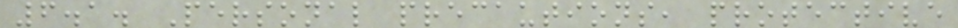6.1. Personal precautions, protective
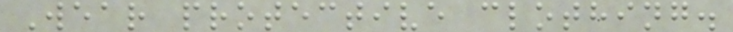Wear protective clothing.
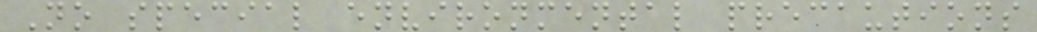No special environmental precautions
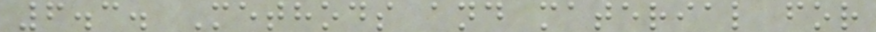6.3. Methods and material for
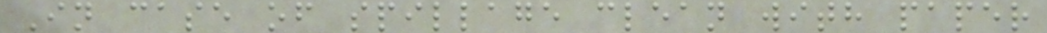In case of spillage clean with paper
